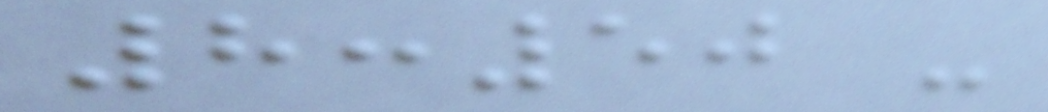8:50 -
